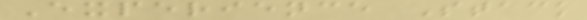Experience Stack
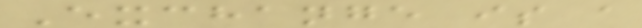Exchange is a
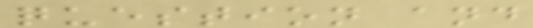question and
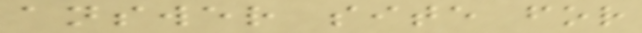answer site for
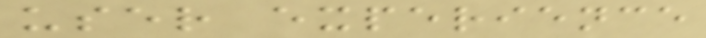user experience
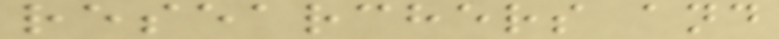researchers and
